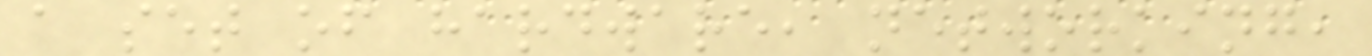a set of hardware, networking,
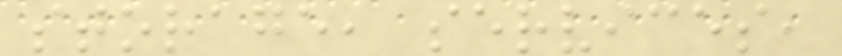storage, services,
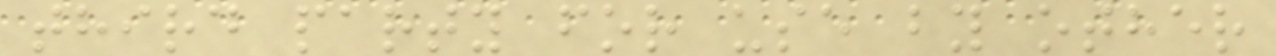third party for use by other
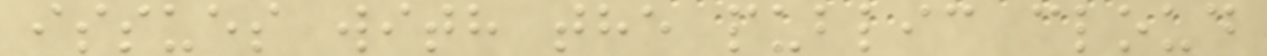issues with the public cloud
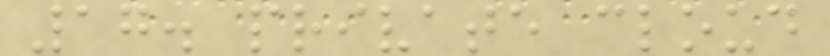17. private cloud
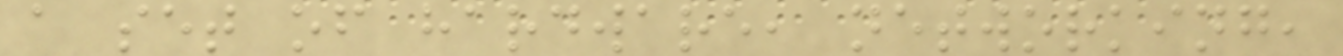a set of hardware, networking,
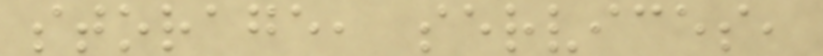storage, services,
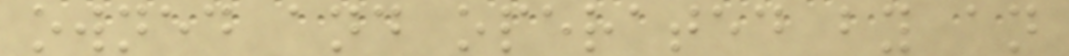owned and operated by an
